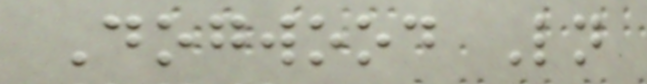Dogwood Ln
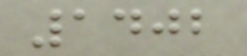1402
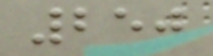250
